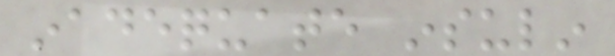inadequate insulin
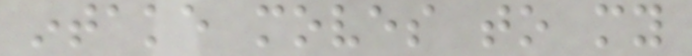intake moves to my
